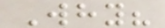Why?
